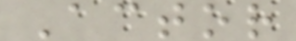Actor
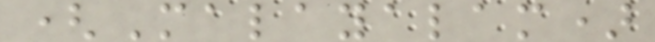(Malayalam)
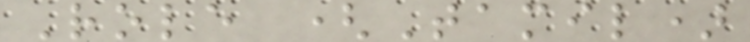Role (Tamil)
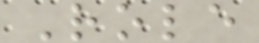Role
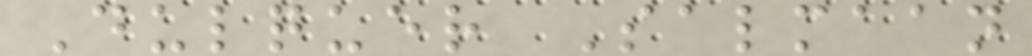Dulquer Salmaan
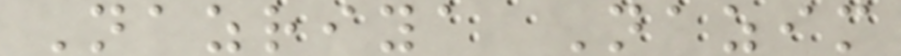Nazriya Nazim
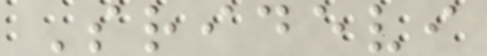Sridevi
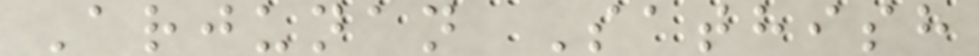Arjunan Sathish
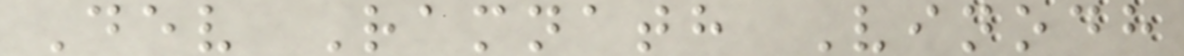Dev Ramnath Vinodh
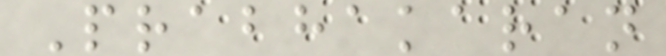Prabhakaran
